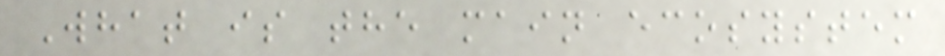What is the main ecosystem
